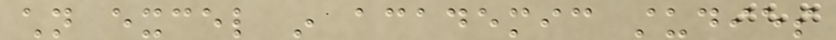children excel in academic studies
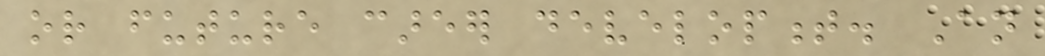or future career development. An
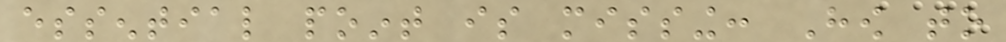essential point is missing: How to
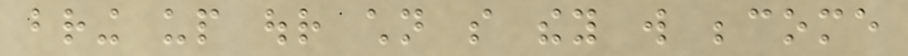bring up our children so they will become
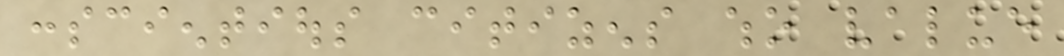conscientious citizens who value
